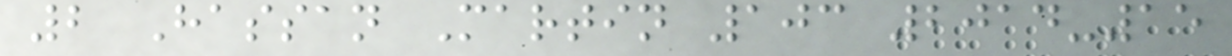2 Hassan Martin 103 2014-15
